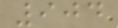904
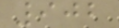902
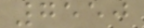7550
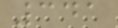341
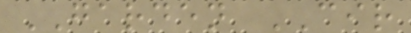GARDEN CIR
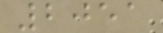2051
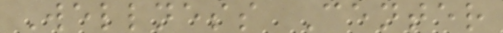Wellness Center
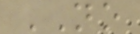NO
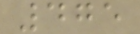475
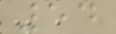54
